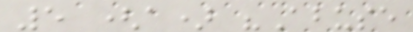5 (a) "Abuse
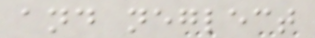and neglect
